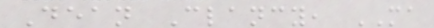Dean Clancy, MA
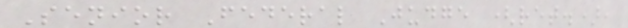Senior Federal Judge (ret.),
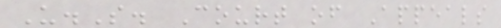U.S. Court of Appeals
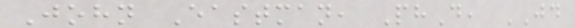John Eastman, PhD, JD
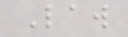Law
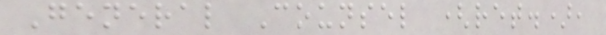General Counsel (ret.),
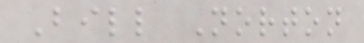Bill Norton
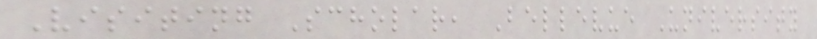Visiting Scholar, Bellevue University
